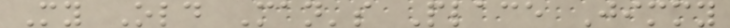My Old Man's Place Jimmy
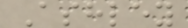Ashley
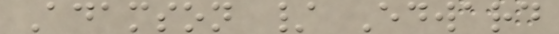Adamson / Edward
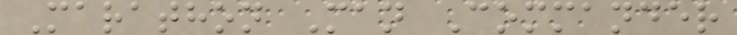Marathon Man Commander
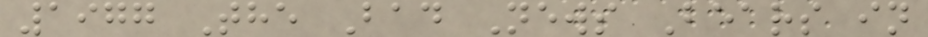1977 The Bad News Bears in
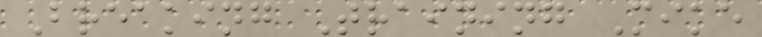Breaking Training Mike
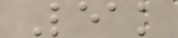Leak
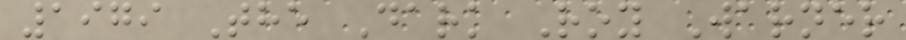1979 The Dark Roy Warner
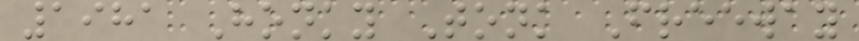1981 Honky Tonk Freeway
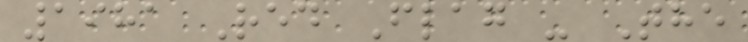1981 Red Flag - The
